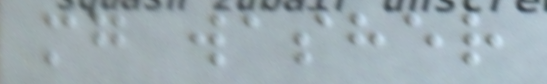mg washer
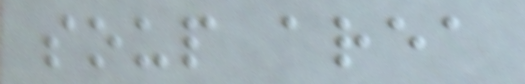soup area
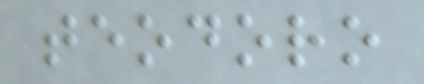teodoro
